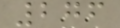276
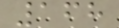168
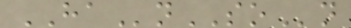HAnSOn
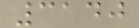3140
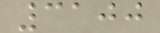3100
